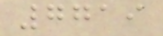7719
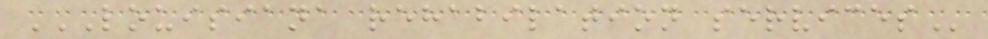LOUISIANA REHABILATION SERVICES
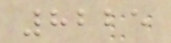8225
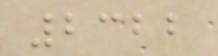2322
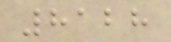8128
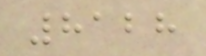8128
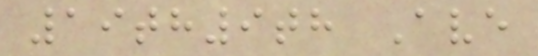19th9th Ave
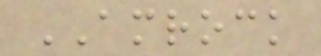AMROCK
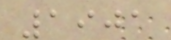1901
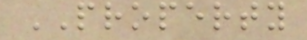PROPERTY
